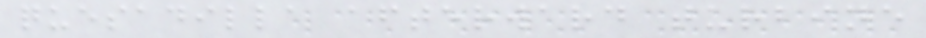quesadilla afterward turbine
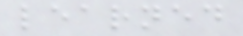learned
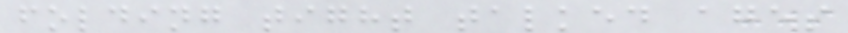folding tight talked ages
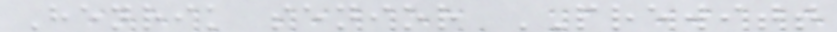Henrik senior PREWITT
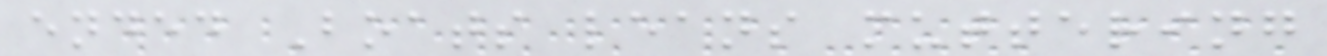ended Boats leans muttering
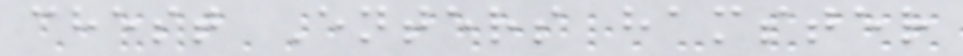chest Enters hamster
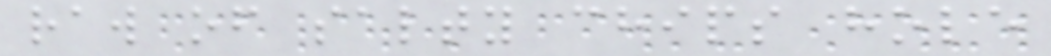raw of salty chips hole
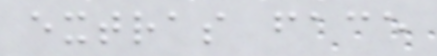extras face
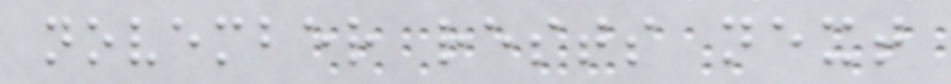november rests next
